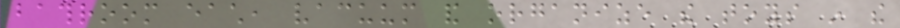bathroom each, vacuum and organize the toys in the
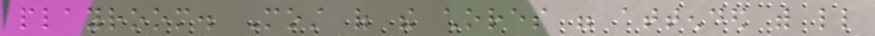playroom. Most of the chores were attended with little
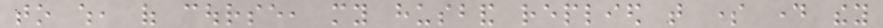to which, of course, my husband replied that some day they
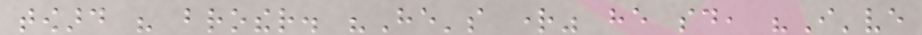toward his brother. "He's right" he said, "I've
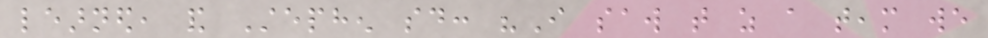learned, and Stephen said: "I saw that as a team we
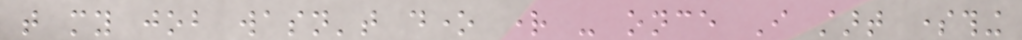that my job wasn't done right - once I start something
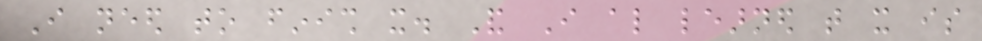I need to finish it. And I also learned that it is
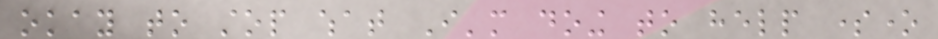okay to stop what I'm doing to help someone
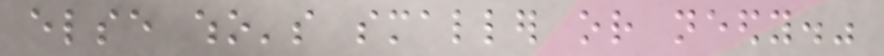else who's smaller or needy."
